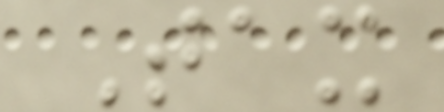Tax
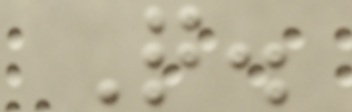Q.
